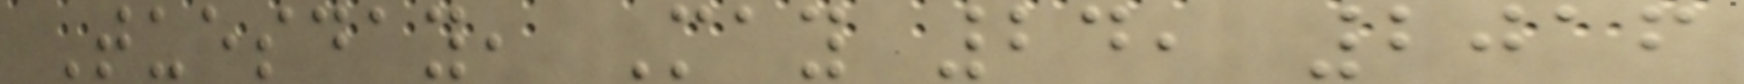Tuesday, May 24, 2016
